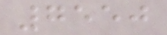7550
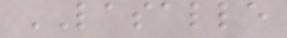LASALLE
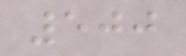500
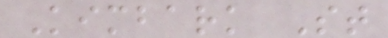Kimbark St
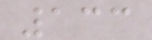133
